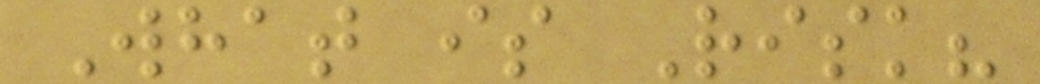What is Risk?
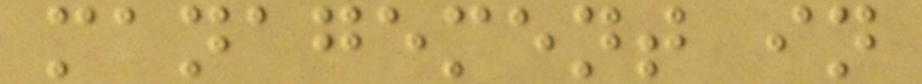management in
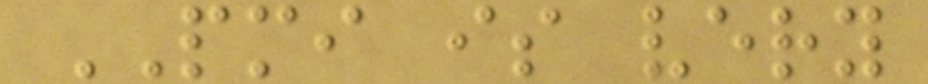PMI is very
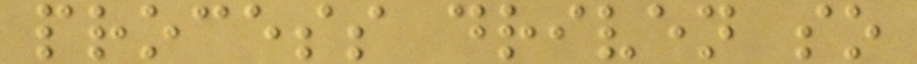process driven so
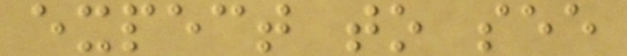expect to see
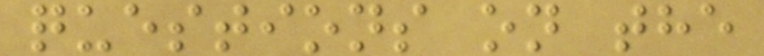questions on the
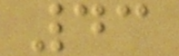43
